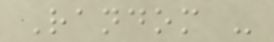Random -
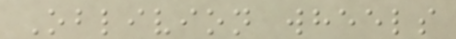Oblivion wheels
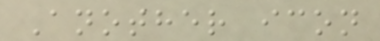Another icon
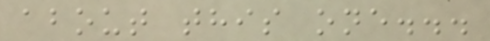about this one...
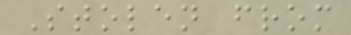Stolen from
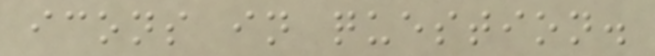icons in question.
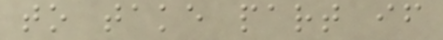to take part if
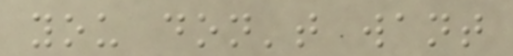you don't want
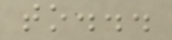to...
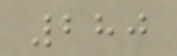280
